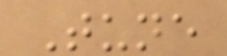Tune
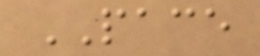PACE
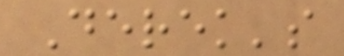Derek's
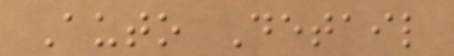Auto Detail
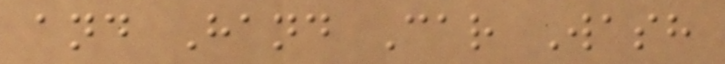and Hand Car Wash
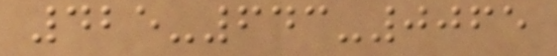425-643-0065
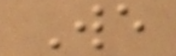We
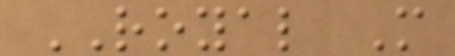ROYAL M
